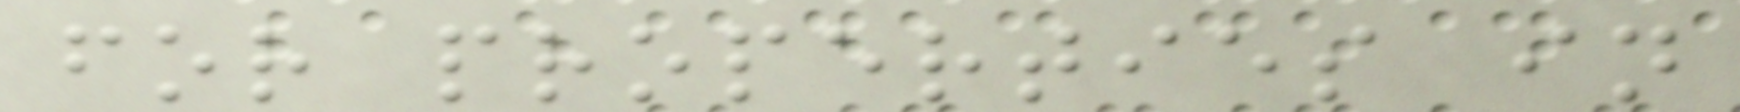for properties in
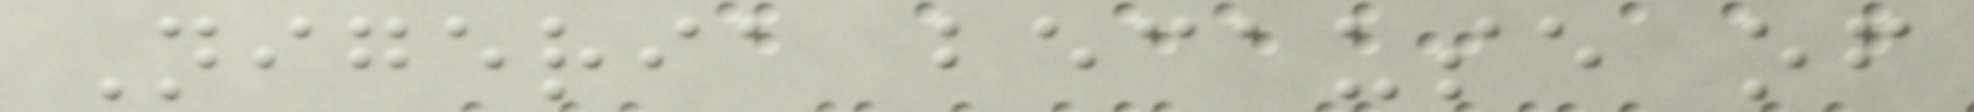Nigeria because of
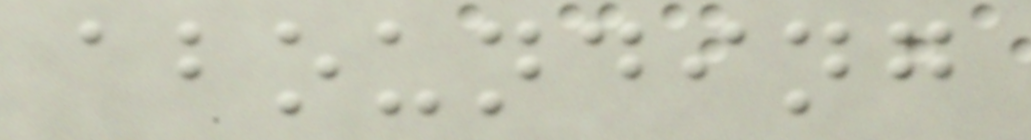abounding
